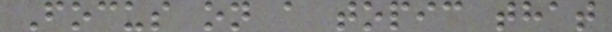Focus on a topic that
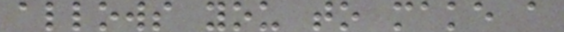allows you to make a
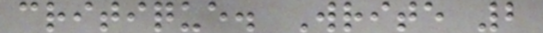critique. Write 2
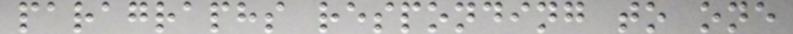paragraphs responding to one
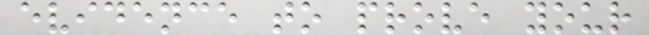evidence to prove your
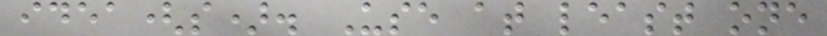idea(s). Use at least one
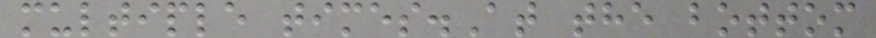multiple times.At the bottom
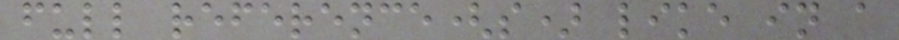full reference(s) like in a
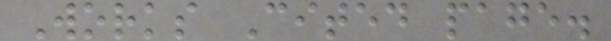Works Cited page.
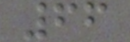66
